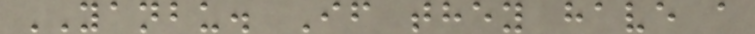YANBU. If they have a
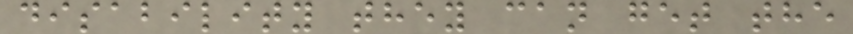disability they can get the
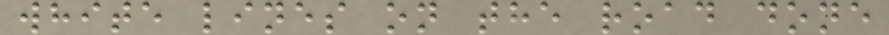white lines on the road done
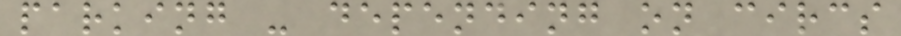parking - depending on circs
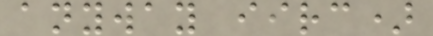anyway iirc)
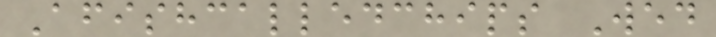Afishcalledchips Wed
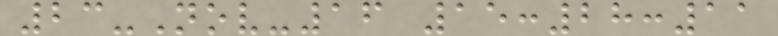23-Nov-16 15:28:11
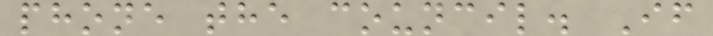phone the council. If
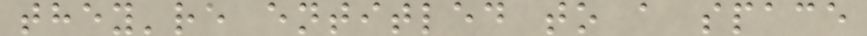they're entitled to a space
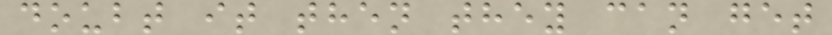doubt it then they can get
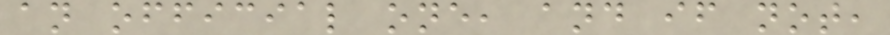an official one, and if not,
